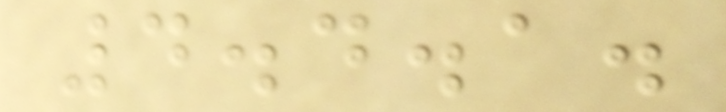4.4.1.
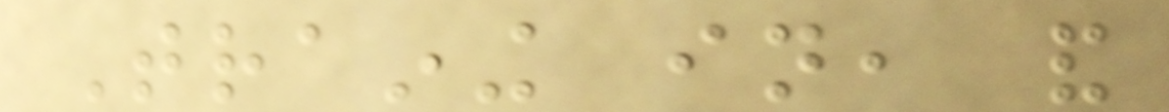Training in, and
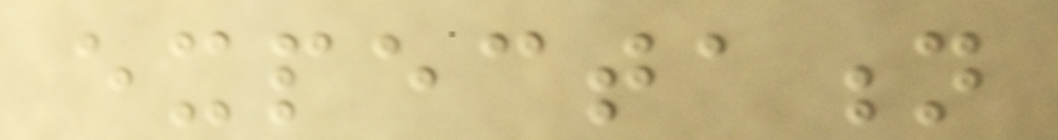expectation
